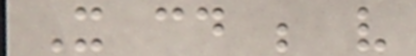It could be very
